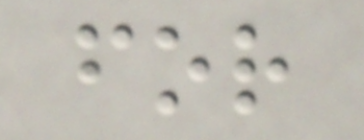for
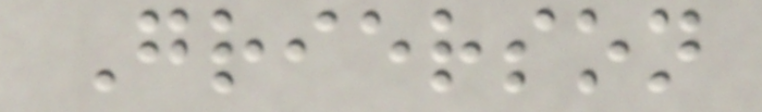Grierson
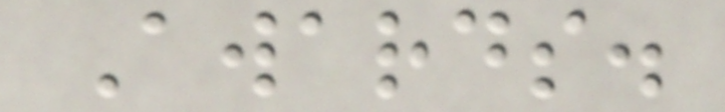Awards.
